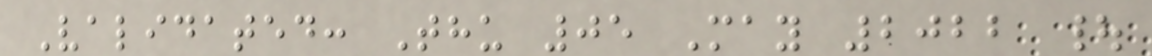Validated: Thu 05 May 2022 |
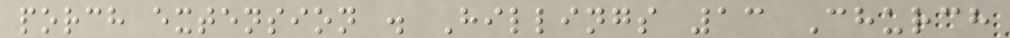porch extension . Hillings 13 Church
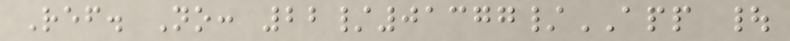Ref. No: 22/01377/APP |
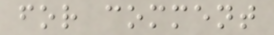for comment
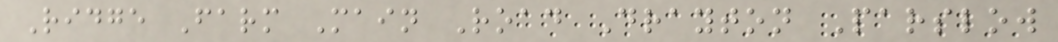Ridge Farm Main Road Drayton Parslow
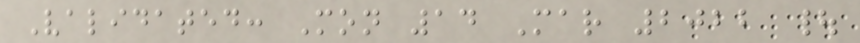Validated: Mon 14 Mar 2022 |
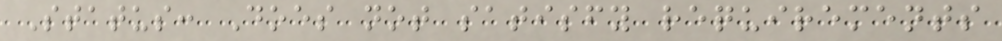Status: Does not satisfy requirements
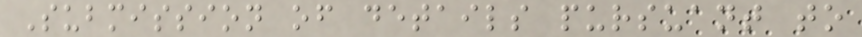Submission of details pursuant to
